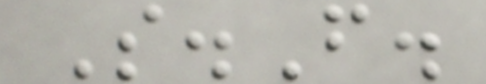S.F.
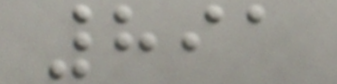891
